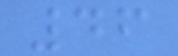46
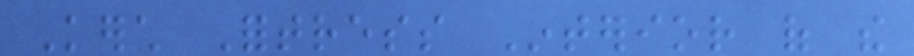Kerch Fortress Interior of the
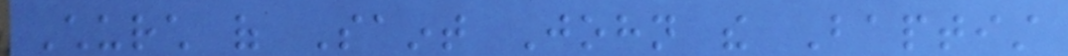Church of Saint John the Baptist
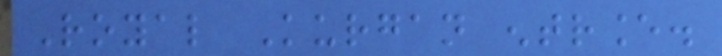Royal Kurgan entrance.
